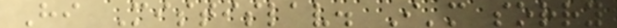Hi Mistislav. I'm sorry
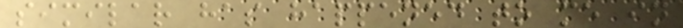similar has happened to me in
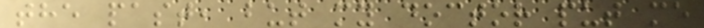the past, but my doctor put me
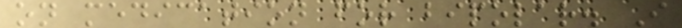on medication for bipolar. I
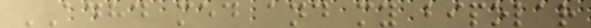ADHD med and my bipolar
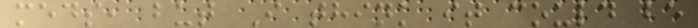meds, but I think it could be
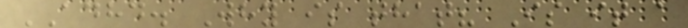ADHD. Why is that? Is it a
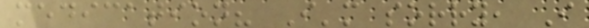medication? I'm sorry, I
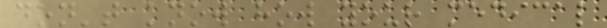don't know how your medical
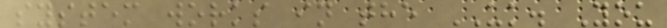system works in the UK. You
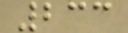233
